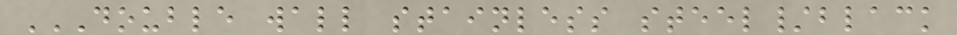DOUBLE WALL STAINLESS STEEL/BLACK
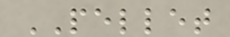PELLET
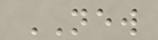NEW
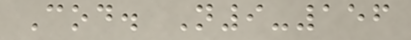Cod. N9-156
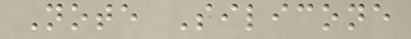Note Silicone
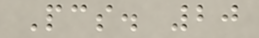Pcs. 20
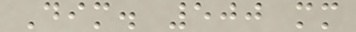Dim. 500 mm
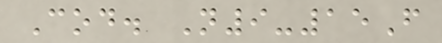Cod. N9-15F
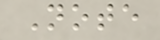Note
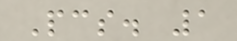Pcs. 1
